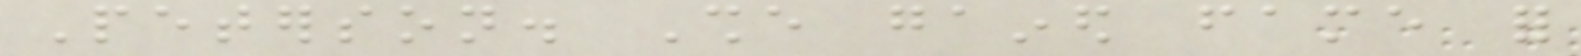Peterson. She gained fame for
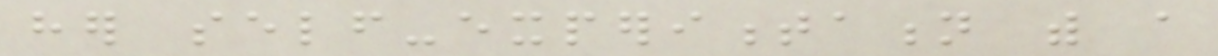her self-experimentation with a
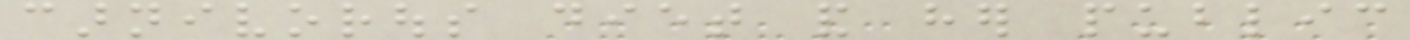carnivorous diet and her public
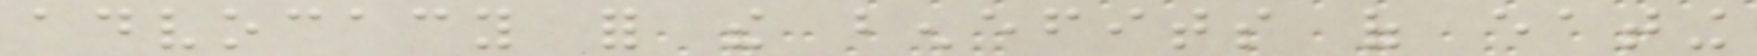advocacy for the benefits of eating
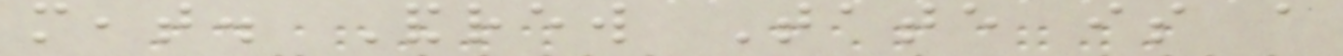meat. Andrew Tate is a
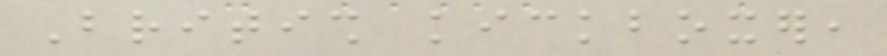British kickboxer,
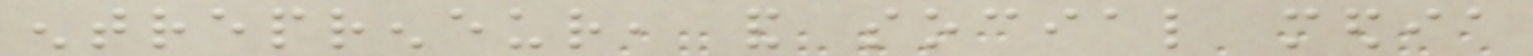entrepreneur, and social media
